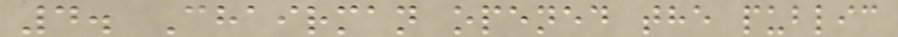4. Chairman opened the public
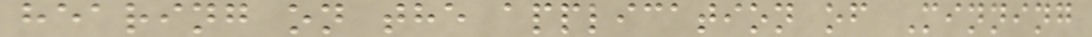hearing on the application of Minning
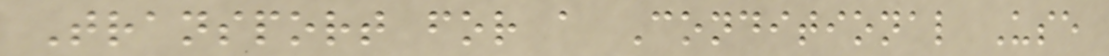Transport for a Conditional Use
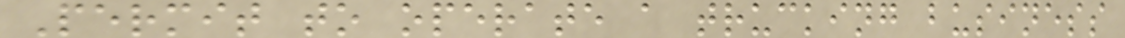Permit to operate a trucking business
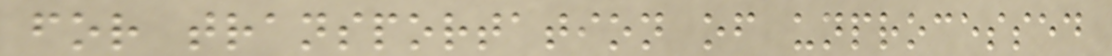for transportation of unprocessed
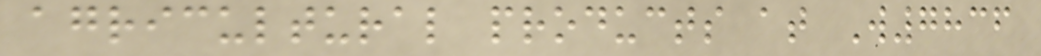agricultural products at W7836
